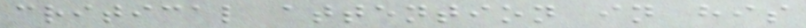critical attention in his
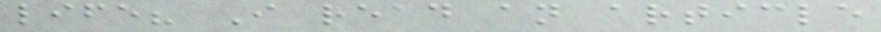life? I read an article
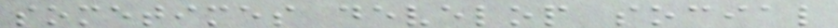sometimes develop social
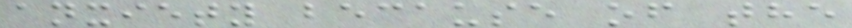anxiety because of the
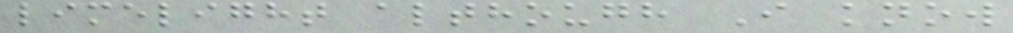limelight although I know
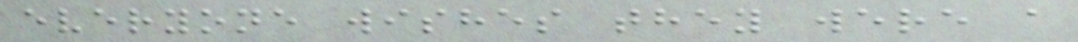everyone wishes they were a
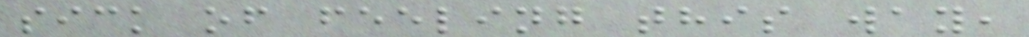sick of feeling this way,
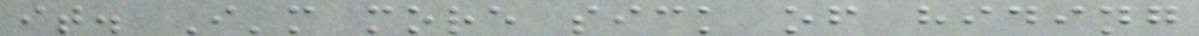it. I'm more sick of hiding
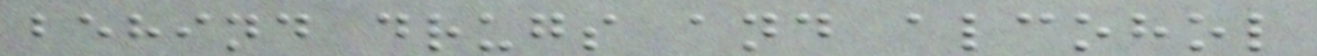behind drugs and alcohol
